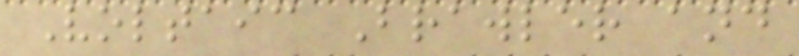Voltaic Brawler and
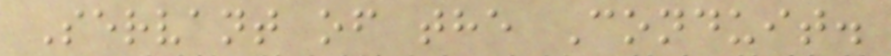Servant of the Conduit.
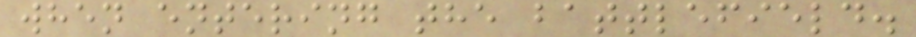when entering the battlefield.
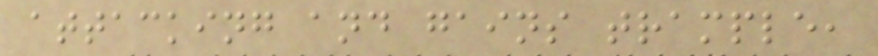attacking and gains trample,
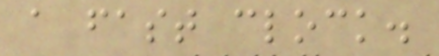a fast clock.
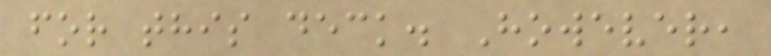for this deck. However,
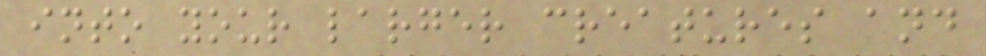into your larger creatures and
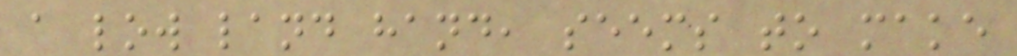a low land hand, seems to make
